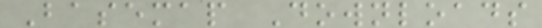Basemap Downloads
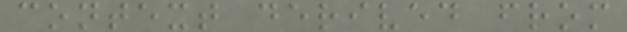context derived from
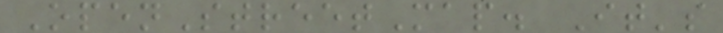OpenStreetMap. It's
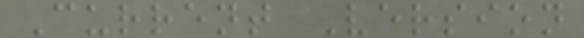Current Version
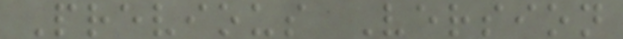Previous Version
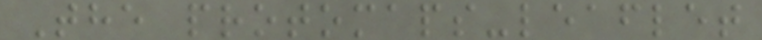The protomaps-leaflet
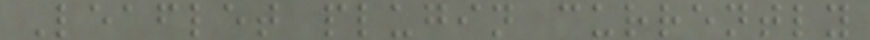Leaflet plugin currently
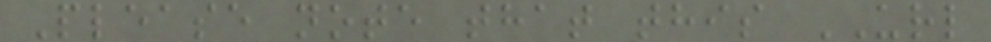Please note that this URL
